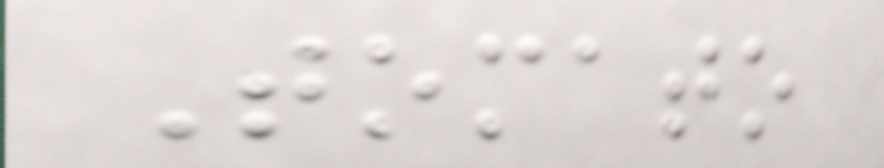Tomato
